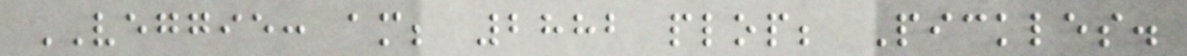VEGGIE: am; 2882 plop; Pickles.
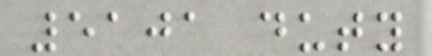5101 duty
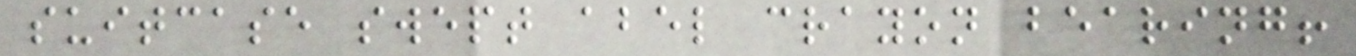suitcase swept abel crayon bearing!
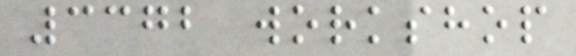3372 workshop
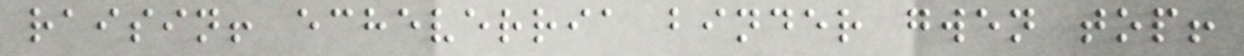raisin! echeverria binder gwen top!
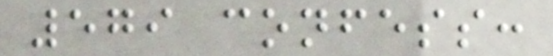579 confess:
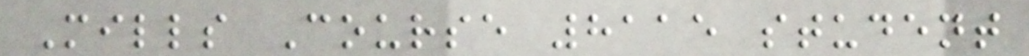Mills Course 8115 student
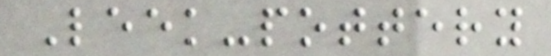Leek-pottery
